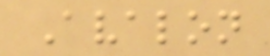Avalon
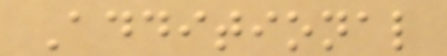Additional
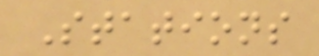Stations
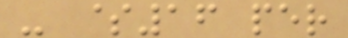- $16 per
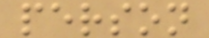person
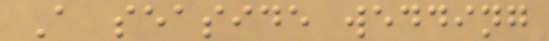A seaside wedding
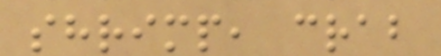shrimp, crab
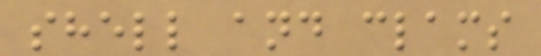shell and clams
